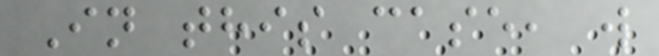In this case, w
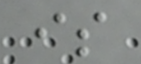is
